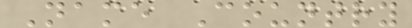Name Country
